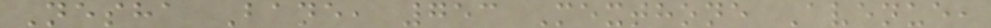Nesha Bane, 753 Mexthone Avenue,
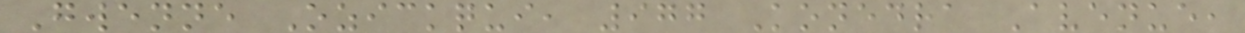Gwenne Ozickqui, 977 Konedra Avenue,
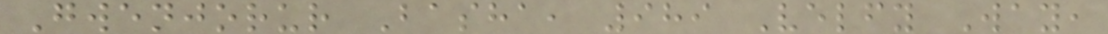Gwenjorur Basha, 989 Velfy Way,
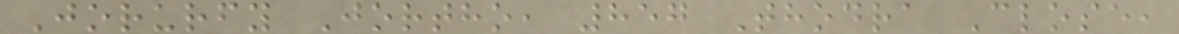Jorurfy Jortho, 857 Thodra Close,
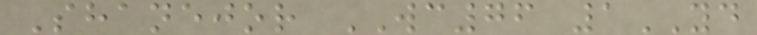Shanejor WC76 1YD
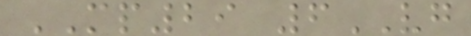MP29 6VG
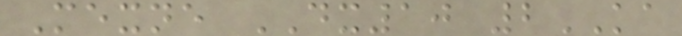Mexne DX10 2KA
